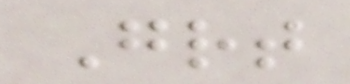Great
